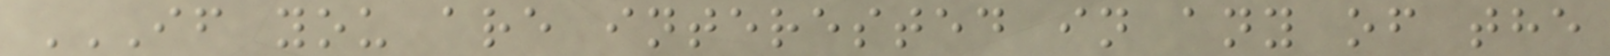IF YOU ARE INTERESTED IN ANY OF THE
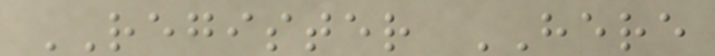REGISTER HERE
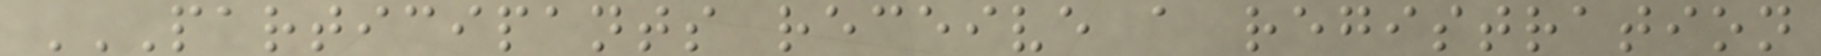PARTICIPANTS RECEIVE A REGISTRATION
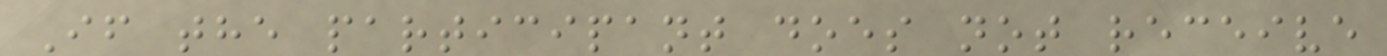If the participant does not receive
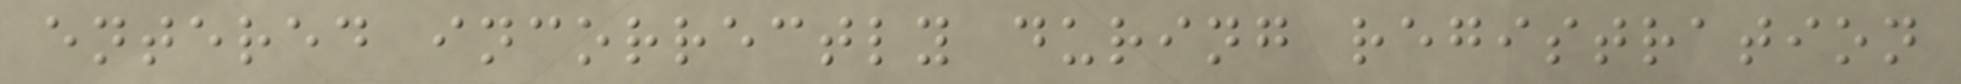entered incorrectly during registration
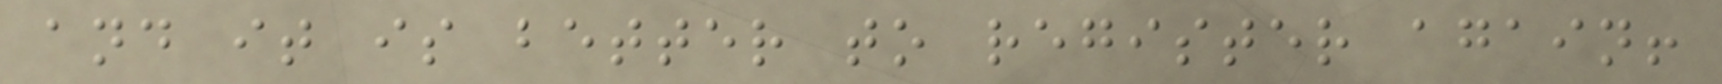and it is better to register again!
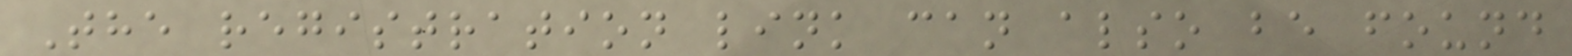The registration link can also be found
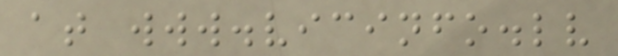at www.vicinfo.lv
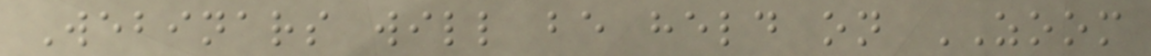Webinars will be held on ZOOM
